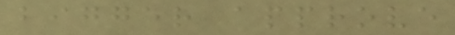bigger approve
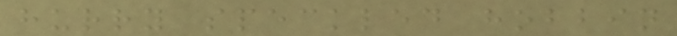hurry speckled hobbin
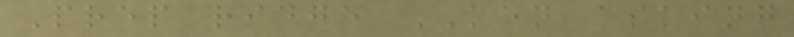Prep ridge KEN asking
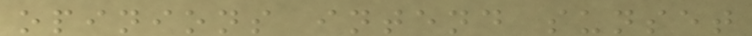opinions intend sunset
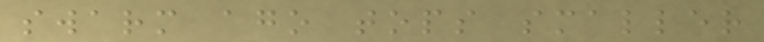swarm ago tops smaller
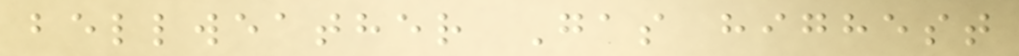bellweather Gas highest
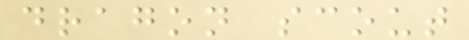dragon scout
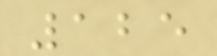125
